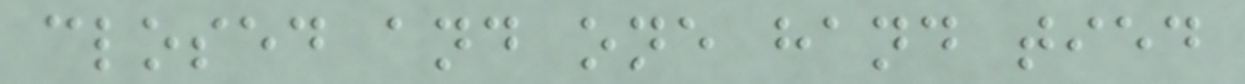closed and one hand tied
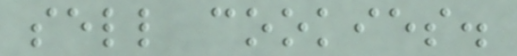sell cookies.
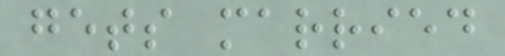gets married
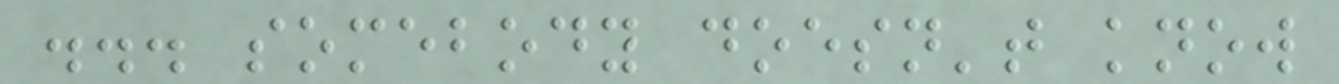... somebody doesn't know
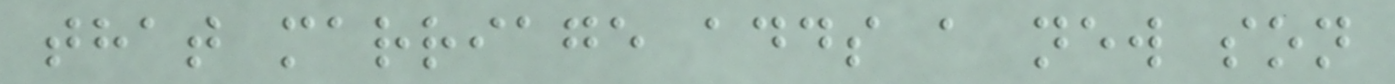that marriage adds a new son
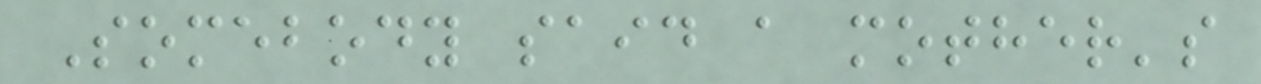Somebody said a mother's
